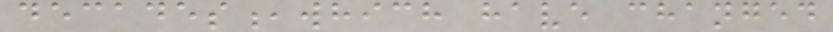decades,which have changed
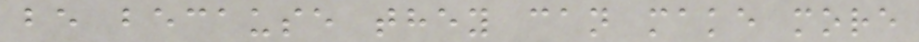be because they can make more
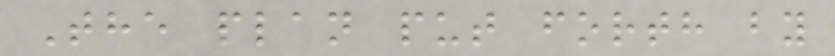The plan put forth by
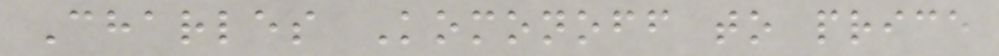Charles Komonoff to price
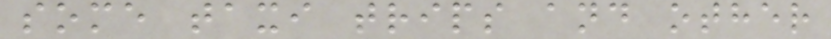some taxi trips and other
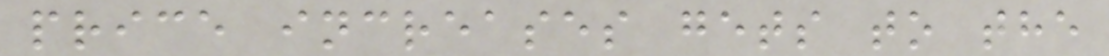price increases gets to the
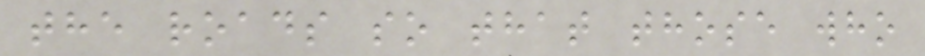the roads so that those who
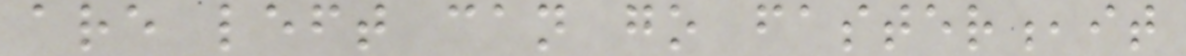are left can go faster,it
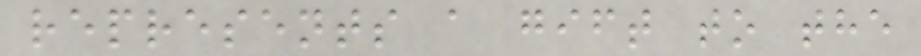represents a gift to the
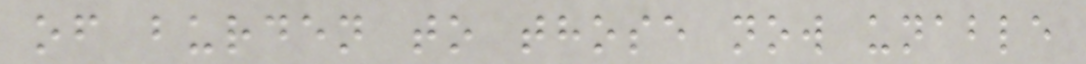of burden to those now unable
